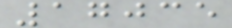17035
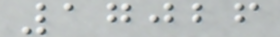17026
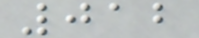012
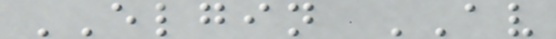ELGIN AV
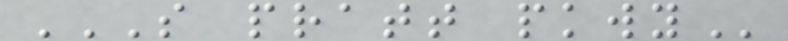S PRATT PKWY
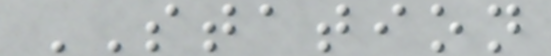STATION
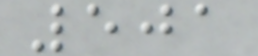501
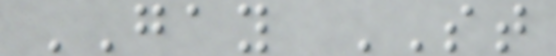GAY ST
